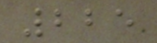225
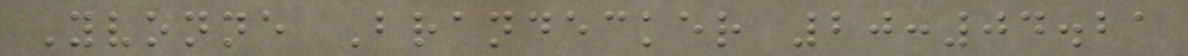Yvonne Brandecker 20:04.21
